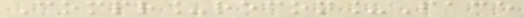Compr_recon_Face
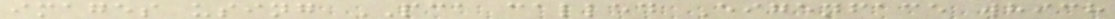images using PCA called Eigenface which
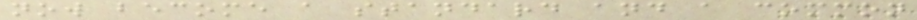now become a standard and a common
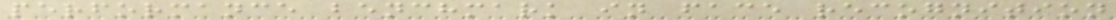performance benchmark in face recognition
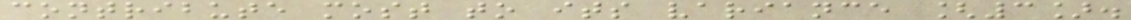contribute most to its variance [3].
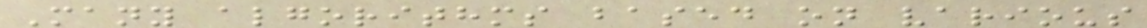Many algorithms based on various
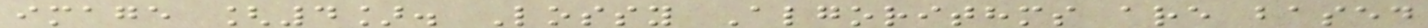image [4]. Lossy Algorithms are based
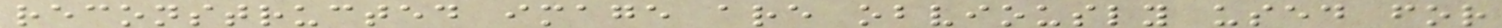reconstructed image are obviously used for
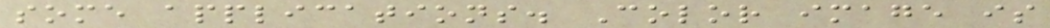some applications. Color image is
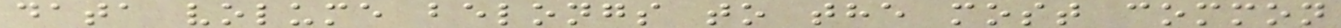data volume belongs to the most common
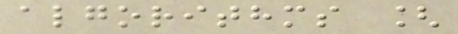algorithms [
